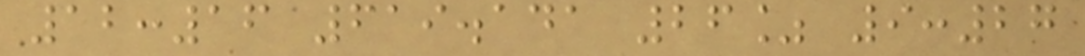12:16 619.141 26% 9:27
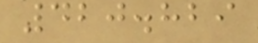420.829
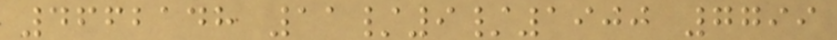4662148 11/9/1900 7799
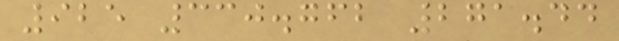925 330.762 271.44
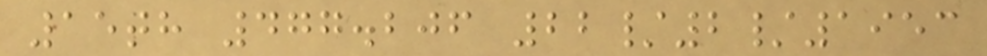15th 477.206 22/2/1953
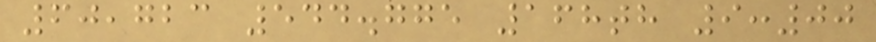60,723 544.775 168th 9:00
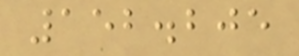152.205
